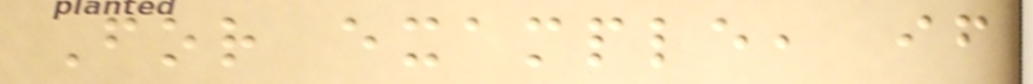For example, if
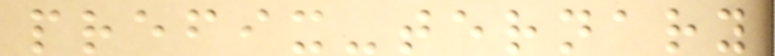prefix-ternary
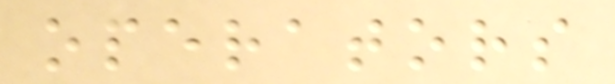operators
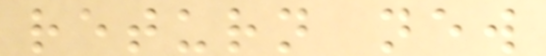return new
